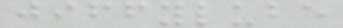jiffylube
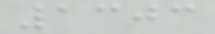1303
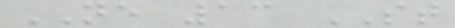NE 13 ST
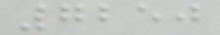7250
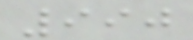990
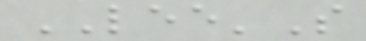LEE'S
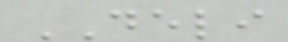DELI
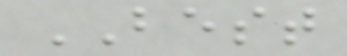BEST
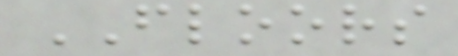FLOORS
